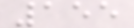155
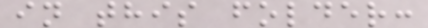in this folder:
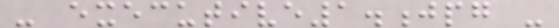- executive1.jpg -
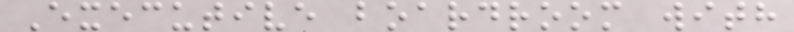Executive boardroom with
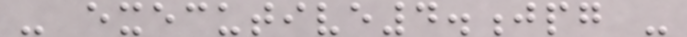- executive4.jpg -
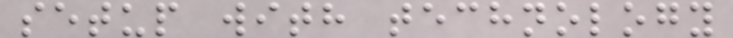setup with technology
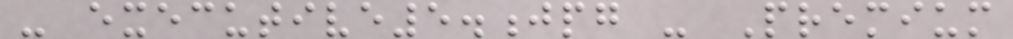- executive5.jpg - Premium
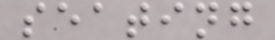seating
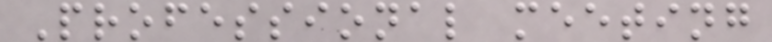Professional meeting
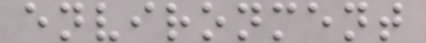environment
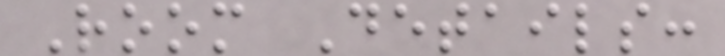Room Details:
